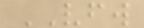VFW
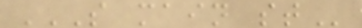S MAIN ST
